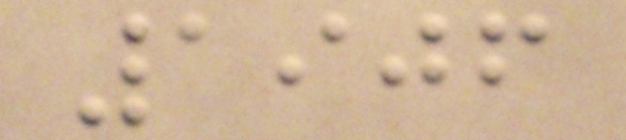1906
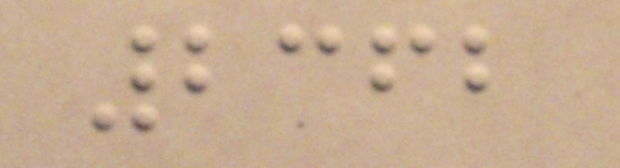2362
